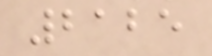2125
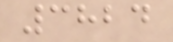3824
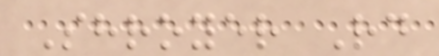Shroyer Rd
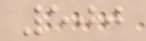500
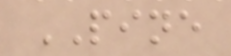PINE
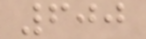600
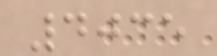4035
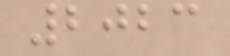2023
